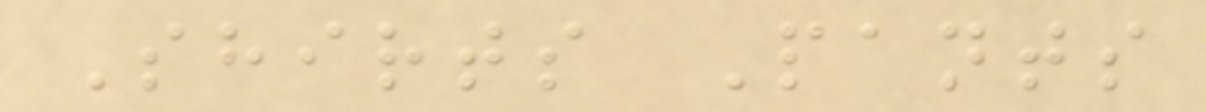Shirts Pants
